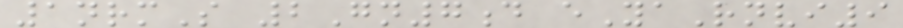1nrmS 2Gn7d eYaRnvi9
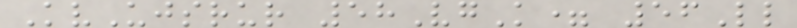KvUjsrur 58VgK= 56Ll
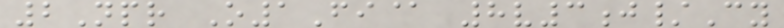2Npr O1Fi@ 8v3j/Cy
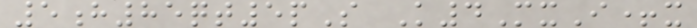5h85qt5pS K4MxI+x
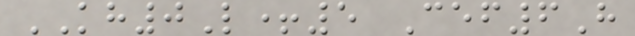KH0L+5 Cef6H
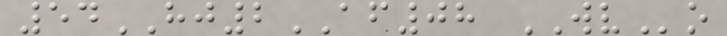54HJ2AF08 WVo
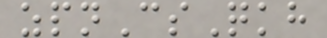zpnCsQkh
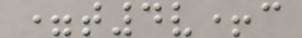=t4v+c
